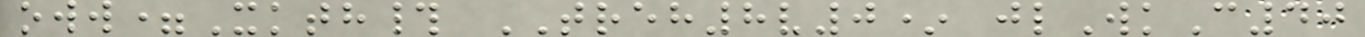oww=Xkth# TREH8v0* jlWkC40
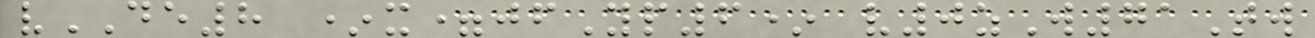vDE8 *x=jfYp6* v0zW71Tw
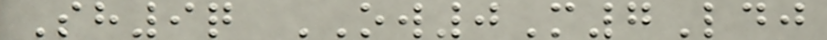Sh9q OW0M7Ldj
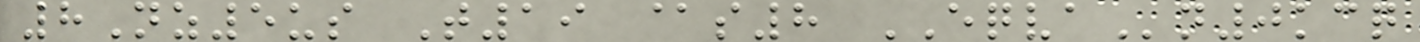8Nz5us T19 @s8 EQVAn0kcq
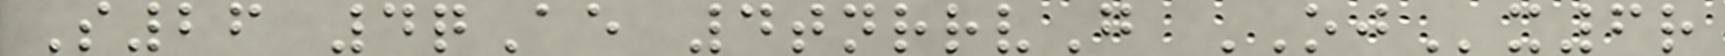S26 4qAe 4tnrrvG OJx6r
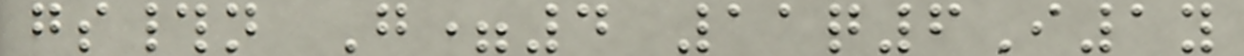gs#n G=4 11q6I1y
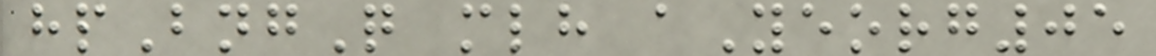hpBngQ mlh aYeorg05
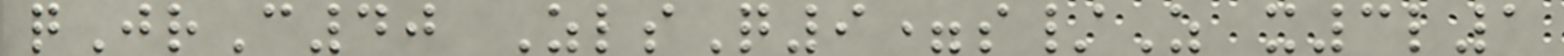qJrC40 ZlsQ9=s/Z x3l1
